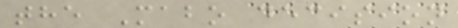the Mabo decision
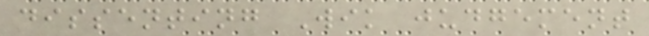dissenting Wik judgement
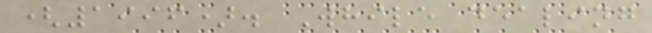(1996). While dealing
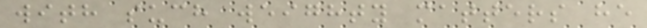with such weighty matters he
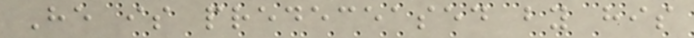He is predeceased by his
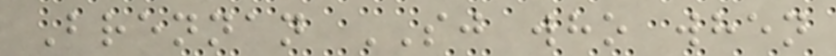Brennan SJ who when
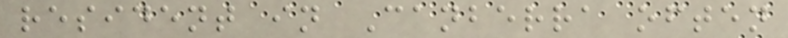resident in Canberra often
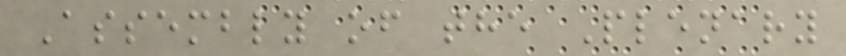Assembly of the Plenary
